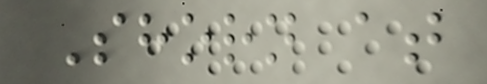Shorn at
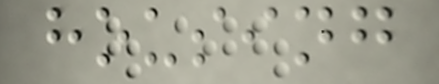housing
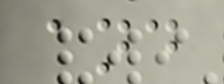and
